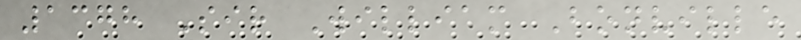1378 Sir William Bonville
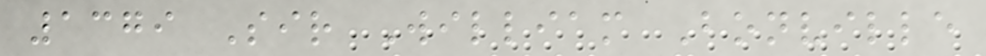1379 Sir William Bonville
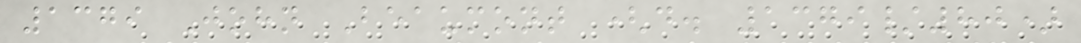1379 John Beaumont (d. 1379/80)
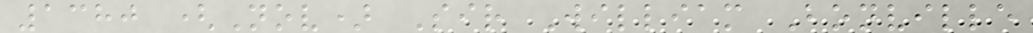1380 (Nov) Sir William Bonville
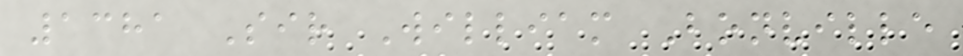1381 Sir William Bonville
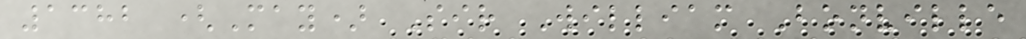1382 (May) Sir William Bonville
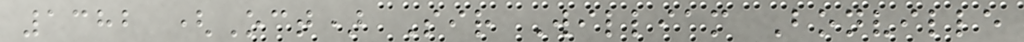1382 (Oct) Sir William Bonville
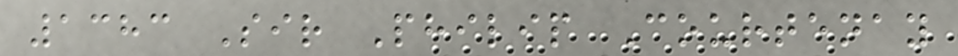1383 Sir Philip Courtenay
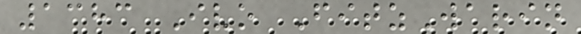1383 Ivo FitzWarin
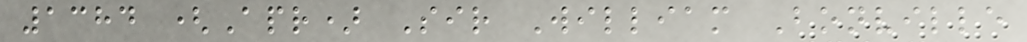1384 (Apr) Sir William Bonville
